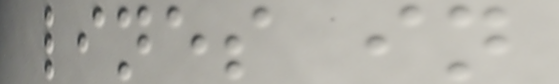lines in
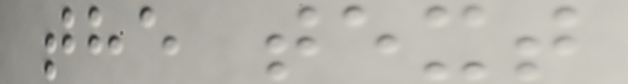the text
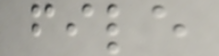file
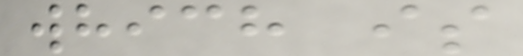which is
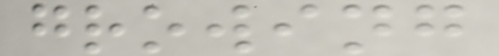growing
